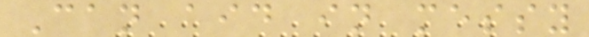Can aid in messy
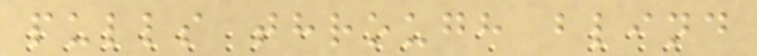pulls through blind
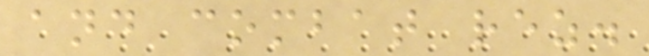and combat rez.
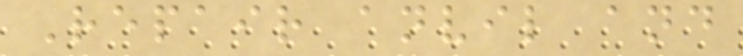Repair anvil and
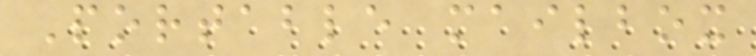Portable mailbox
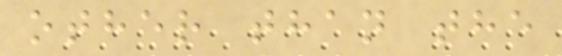other than the
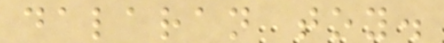dalaran toy.
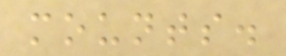mounts.
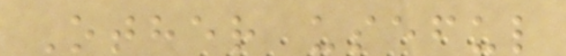Other useful
